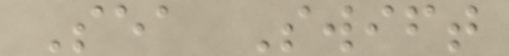Sea Swift
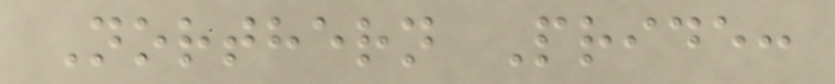Northern Pride:
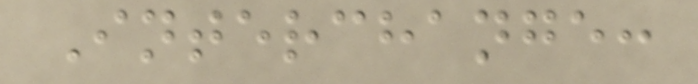Interchange:
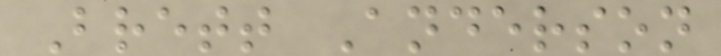Brett Anderson
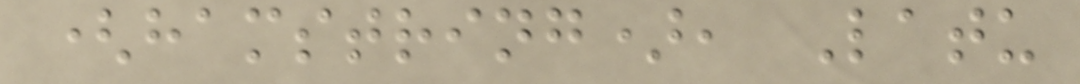(hamstring), Latu
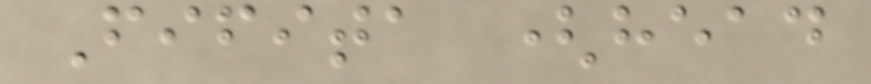Fifita (head
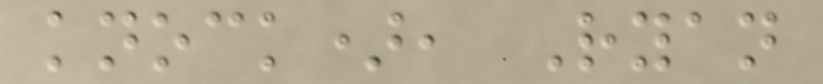knock), Ryan
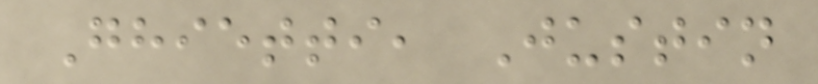Ghietti, Justin
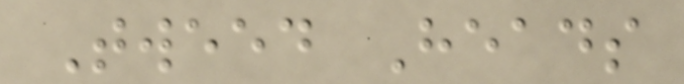Tweed Heads
